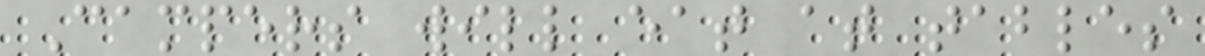Campers will eat at tables
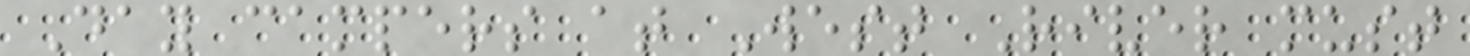Day campers at West River must
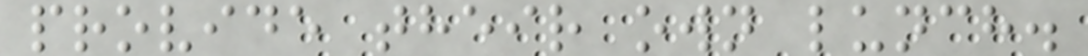provide their own lunch.
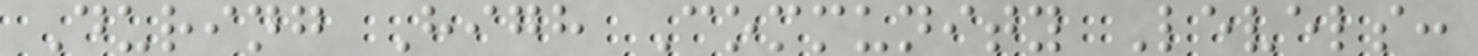During High Community Levels:
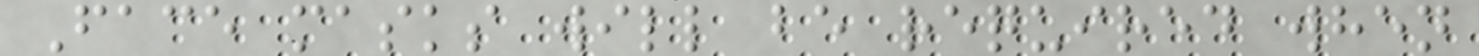Face masks will be required when
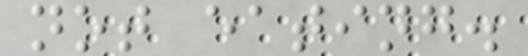not eating.
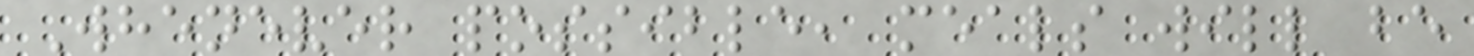Whenever possible, meals will be
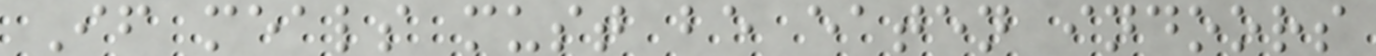If meals must be eaten indoors
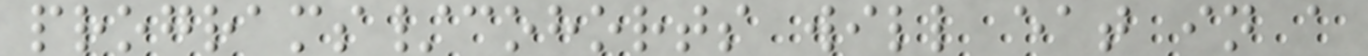programs/cohorts will eat in a
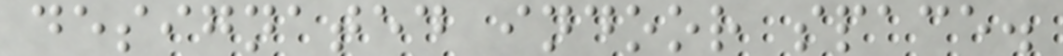designated indoor space.
